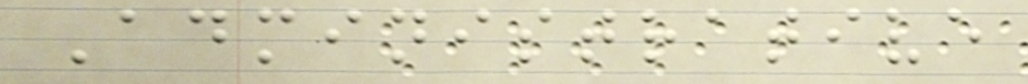Administrative
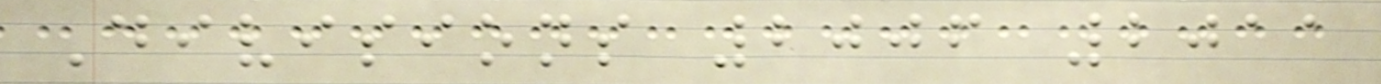Divisions 2006 2011
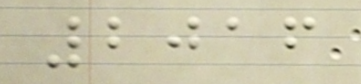2016
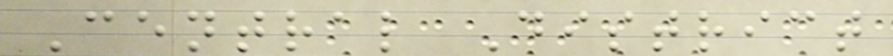Central District
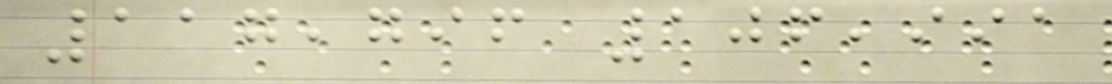117,796 106,991
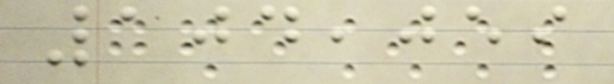104,059
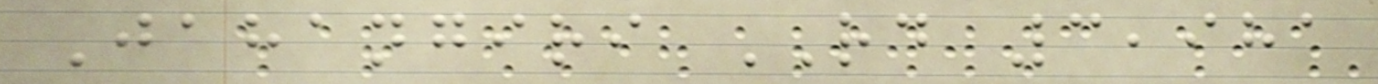Jahangiri RD 3,981
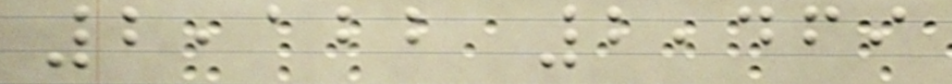2,122 2,469
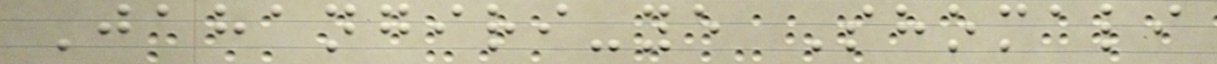Jahangiri-ye Shomali
